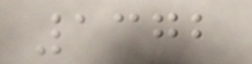1372
